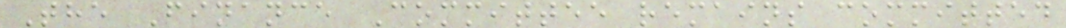The Finance Committee remains committed
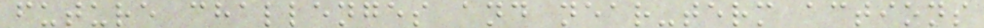future challenges and near-term actions
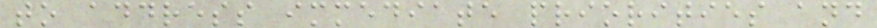to address immediate priorities and
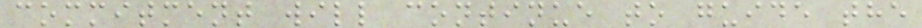commitment will continue to guide the
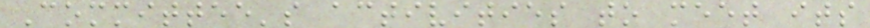Committee's activities to meet its
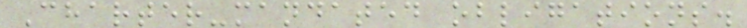Charter-mandated obligations.
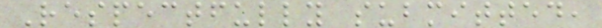Respectfully submitted,
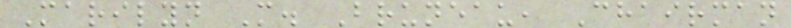Marilyn M. Bruneau, Chairman
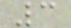3
